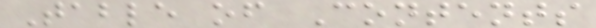Table of Contents
